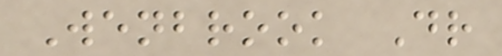Wenbrook Dr
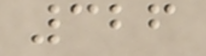326
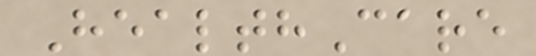HealthCare
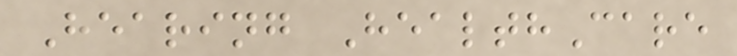Hearing HealthCare
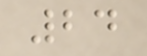24
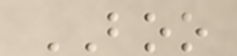BOO
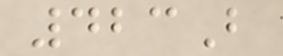423B
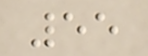55
